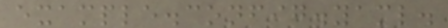example.config.yaml.
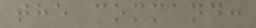the command:
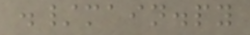./main.py
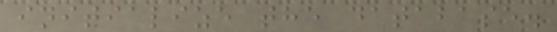initialize the database.
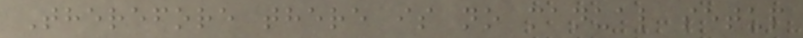Therefore there is no manual setup
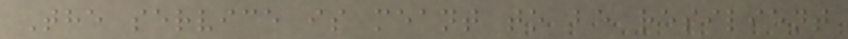The service is meant to be resilient
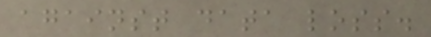against data loss.
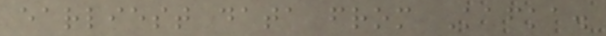earliest data from Kafka.
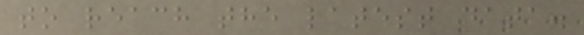to reach the latest data.
